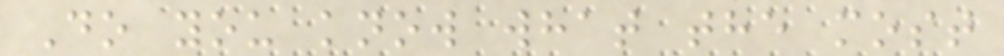Do you know what the most
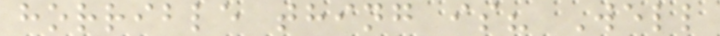horrible thing is? Well
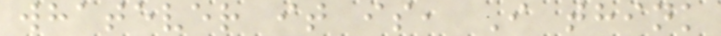whatever it is, I think
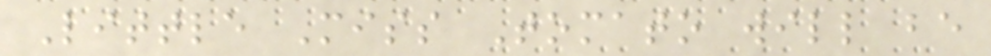Little Miss Tomato will be
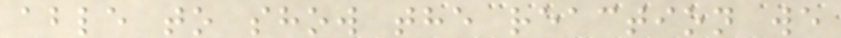able to show the reaction we
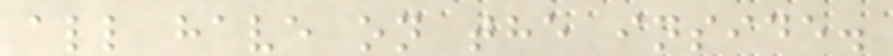all have on the inside.
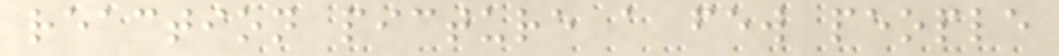reaction picture a few people
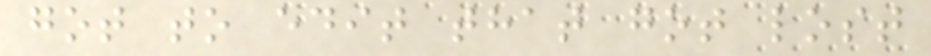got to edit that got lost
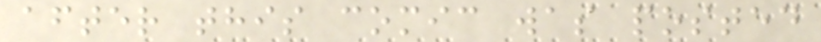after this comic was posted
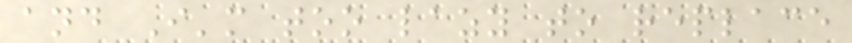and I'm too lazy to replace
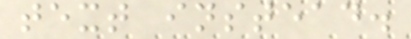text instead.
